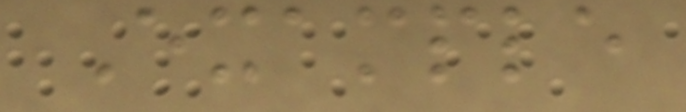Example
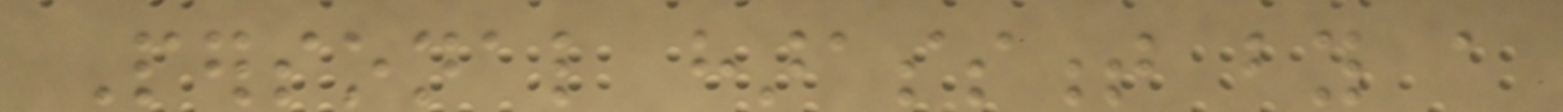Personal harassment by a
